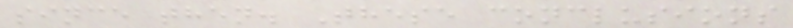since then. These conclusions
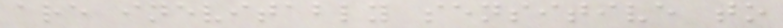are inevitably sensitive to
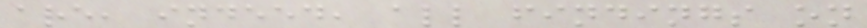are, indeed, all findings on
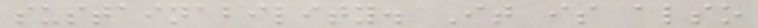sustainability. It is also
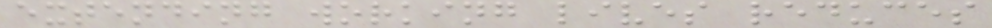extending working lives reduces
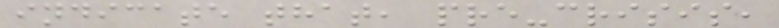indicate that, pre-crisis,
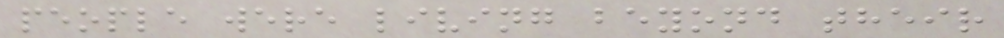people were living beyond their
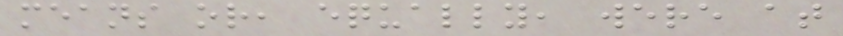means or, equally, were at
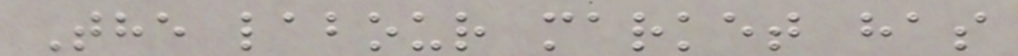The labour market has
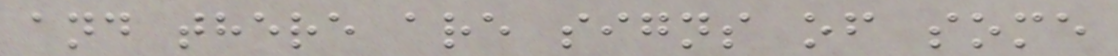and there are signs of some
